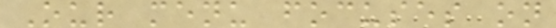Our menu focuses on
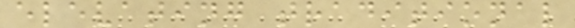elevating traditional
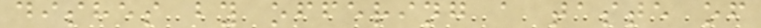dishes by offering a taste of
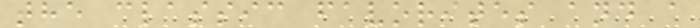the classic favorites and a
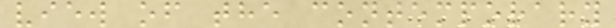view of the contemporary
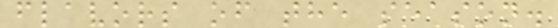flavors of the season.
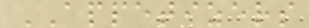APPETIZERS
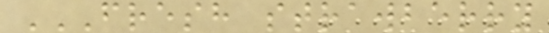FRESH STRAWBERRY
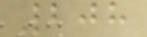208
